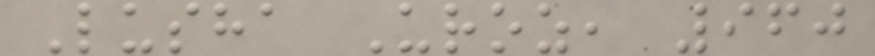Lusha Uroz, 960
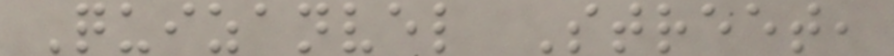Quizanvel Street,
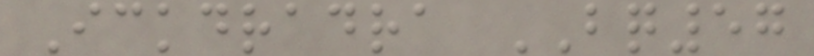Ickdradra BQ57
